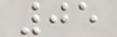05
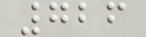726
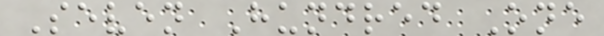Seven Hundred One
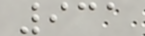931
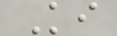Ki
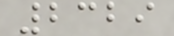2329
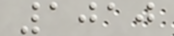1010
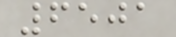6501
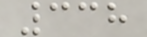338
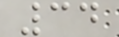34
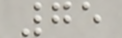75
